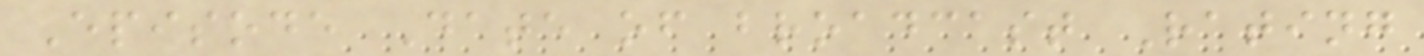Episode Date of broadcast Rating
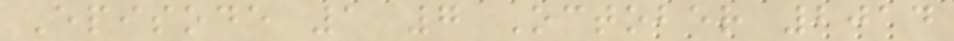Episode 1 7 October 2014
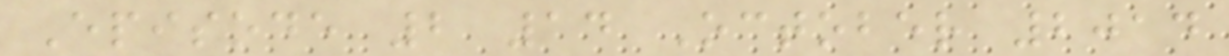Episode 2 14 October 2014
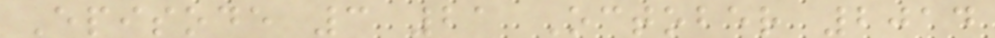Episode 3 21 October 2014
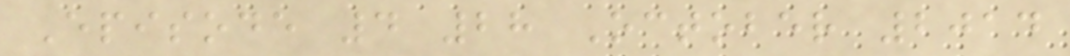Episode 4 28 October 2014
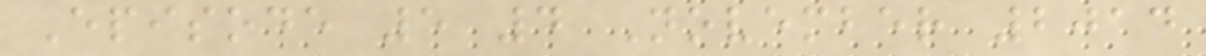Episode 5 4 November 2014
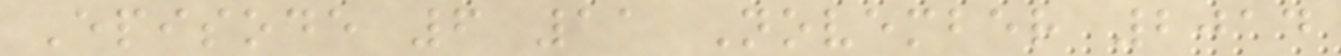Episode 6 11 November 2014
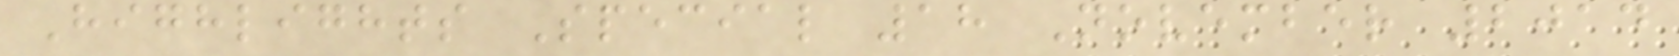Highlights Special 18 November 2014
